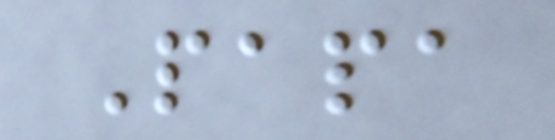Papa
